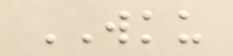WKU
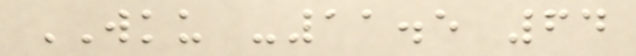WKU -11.5 64
